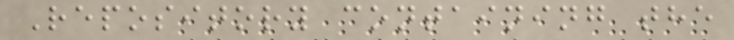Repository containing the
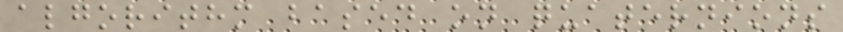algorithm based on quaternions
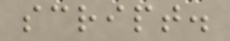script.
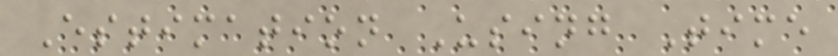Estimation Using Time
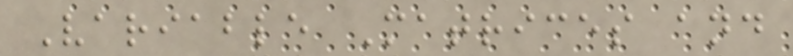Variable Matrices and
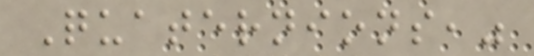Quaternions,"
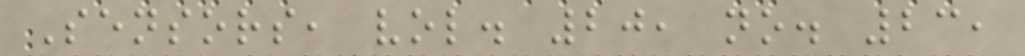Sensors, vol. 20, no. 23,
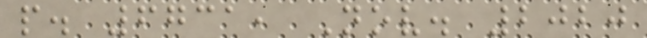p. 6731, Nov. 2020
